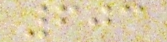603
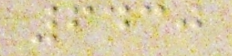6430
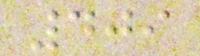409
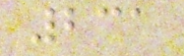231
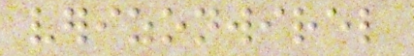verizonwirel
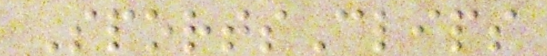SportsClips
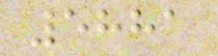5881
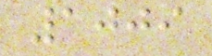1009
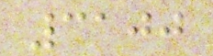3100
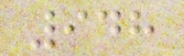948
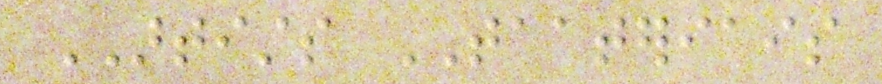ARTISTS TAATERIAIS
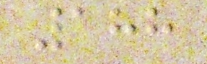188
